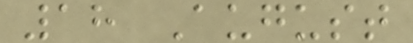18 August
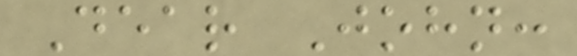Dear John:
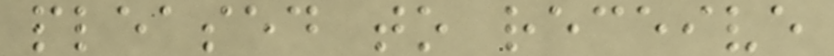pleased to receive
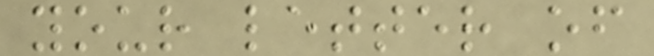your letter of
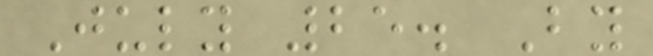July 25. By
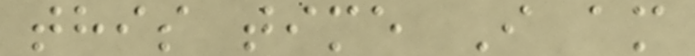this time I am
